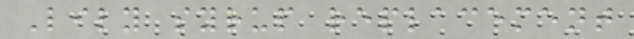Lily syrup replacement
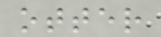otter
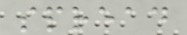spread
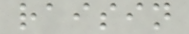raisin
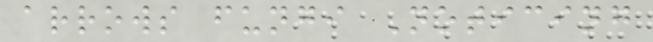arrows fungi Noticing
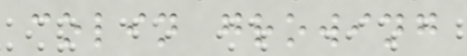colin growing
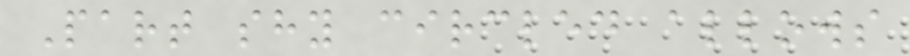Part shy circled allows
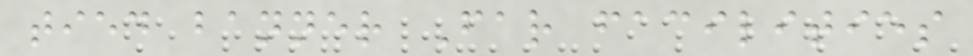tied banner Far facilities
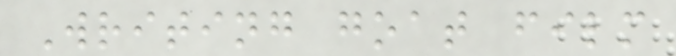Writing goat film
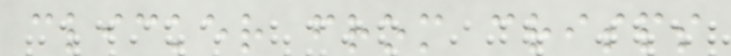clicker from crisps
